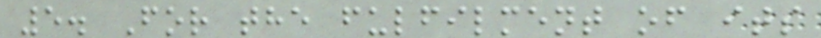5. For the fulfilment of its
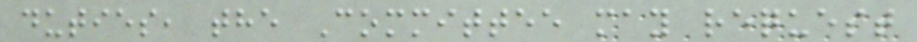duties, the Committee may request
